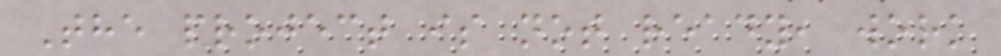The project is not ready, work
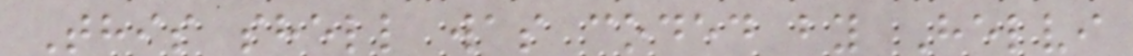This shell was coded by Helvi
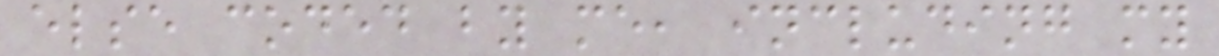else coded by me, including my
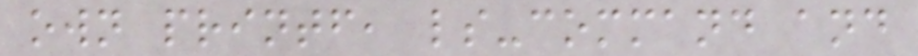own printf, ls-command and
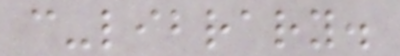c-library.
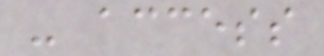- access
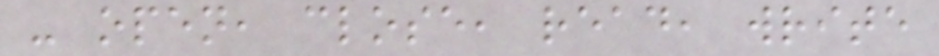- open, close, read, write
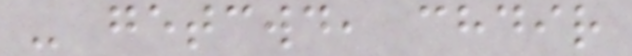- getcwd, chdir
